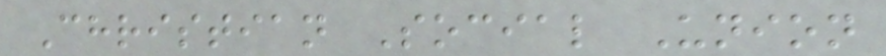Christian Social Union
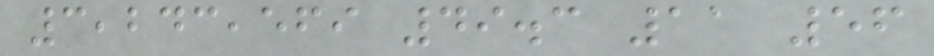3,243,569 49.3 11 56
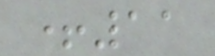+11
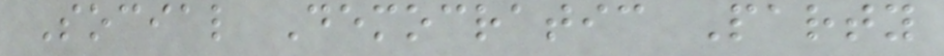Social Democratic Party
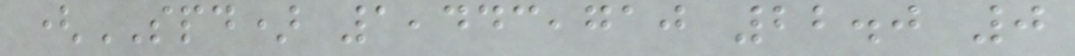(SPD) 1,443,710 22.0 0
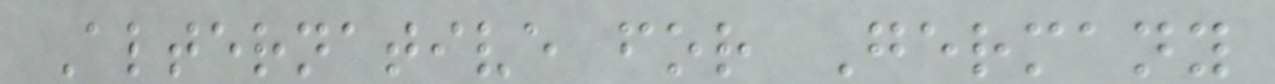Alternative for Germany
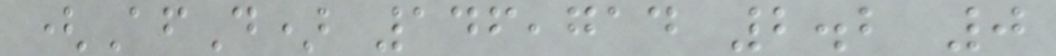(AfD) 146,714 2.2 0
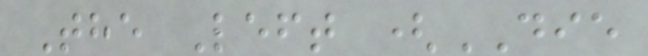The Left (DIE
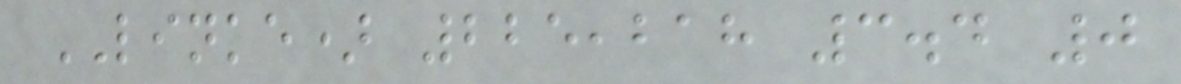LINKE) 225,218 3.4 0
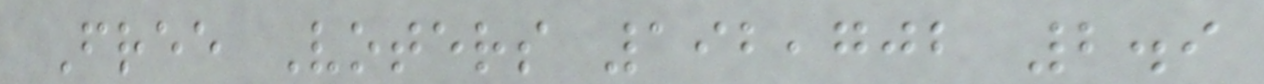Free Voters 192,702 2.9
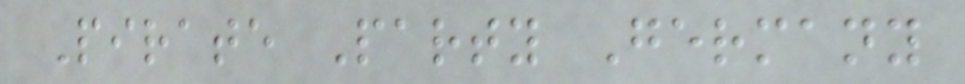Pirate Party Germany
